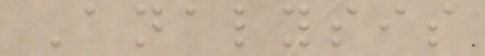Analysis
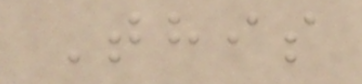This
